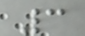3
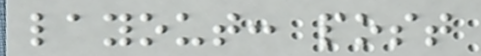layout: post
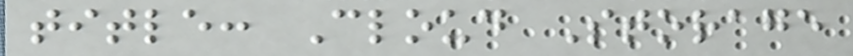title: Cloud Storage
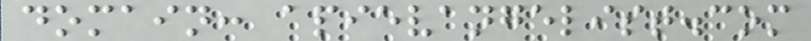domain: apievangelist.com
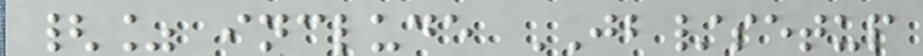{% include JB/setup
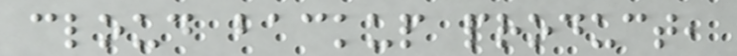cloud backup product,
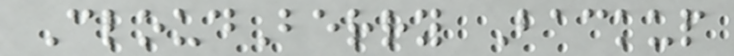CloudBerry Backup
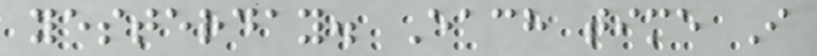yesterday. Each time I
